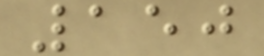150
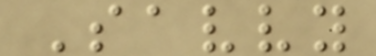Savvy
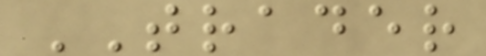TRADER
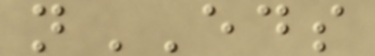nEDS
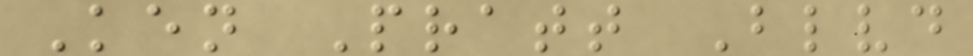Ken Pratt Blvd
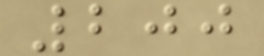200
